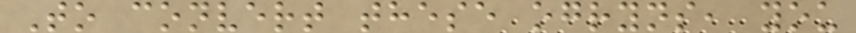To convert these ogryns, you
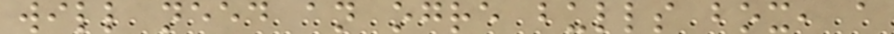will need an ogre bulls box, a
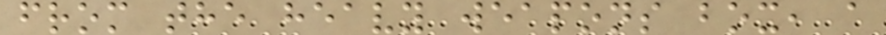from the heavy weapons box, a
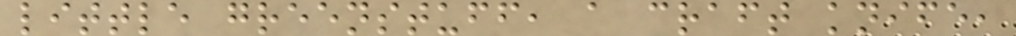little greenstuff, a craft knife,
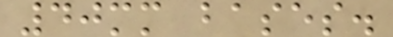40mm bases.
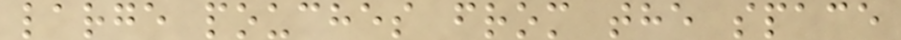large pouches from the space
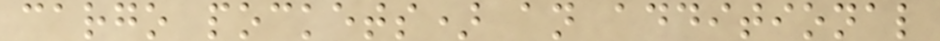cargo pockets) an additional
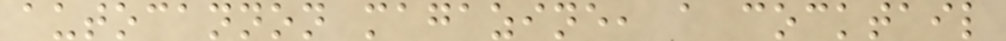autocannon magazine, a cocktail
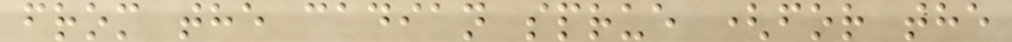from the cadian sprue (for the
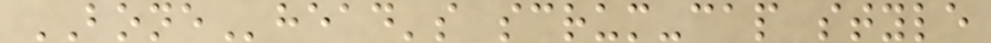BONEhead's scrum-cap style
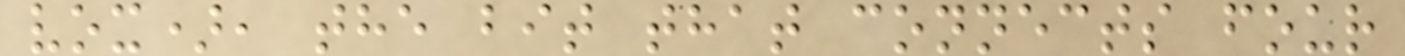vox), the bit that connects four
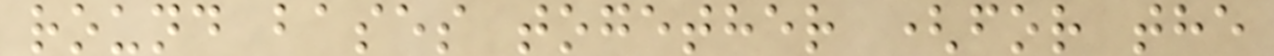round bases together (for the
